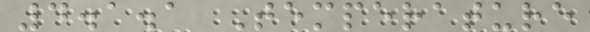4.1.1 Temperature
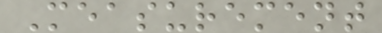Measurement
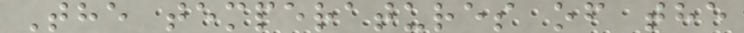The temperatures of the
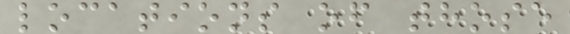locations of those
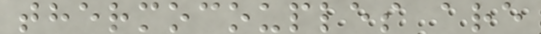thermocouples are
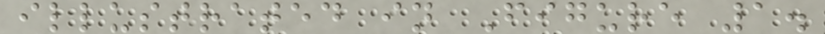illustrated in Figure 1.
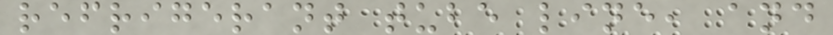refrigerant tube line, and
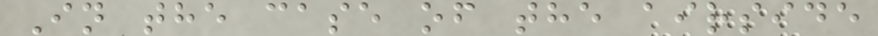In the case of the airside
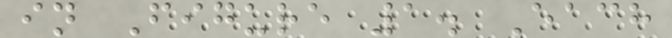in Figure 1. Each
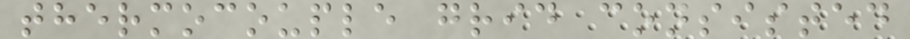thermocouple grid consisted
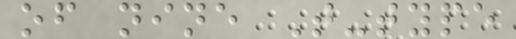of nine T-type
